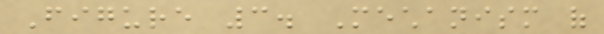Figure 3. Mechanism of
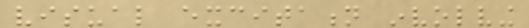visual excitation involving
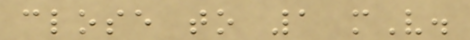close to 1 mV.
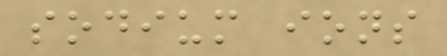sodium ions
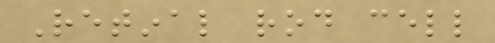Retinal rod cell
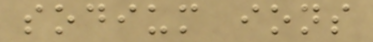sodium ions
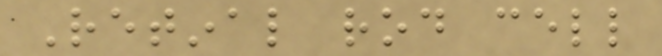Retinal rod cell
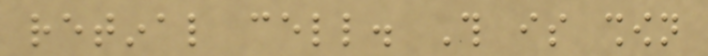retinal cell. This is shown
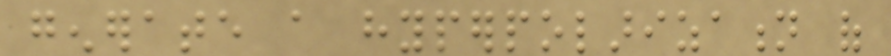generate a hyperpolarization of
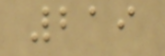219
